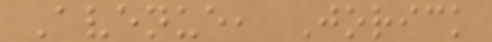Avenue, Jorick
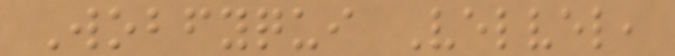Wobfyqui Velvel,
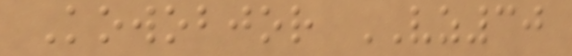Kowobjor VZ30
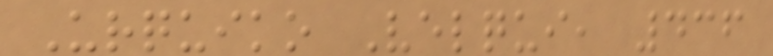Urquiko Velqui, 436
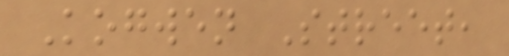Kogwen Street,
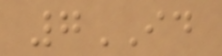7ID
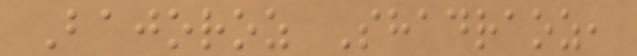Bajoroz Shadraoz,
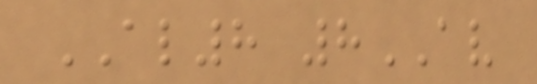AL8 8AV
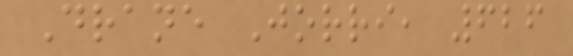Drane Jorri, 626
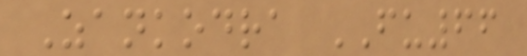Zankodra FU66
